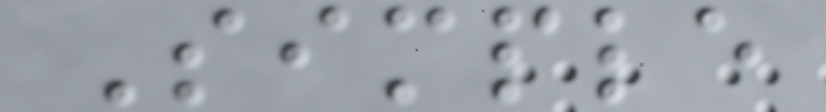Simple
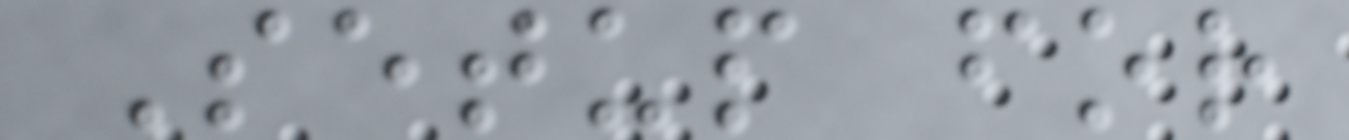Setup for
